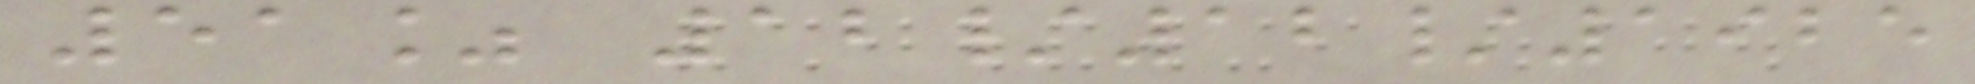51% 12/12/1925
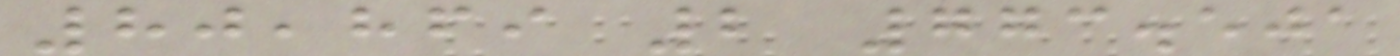80,869 2 773.501
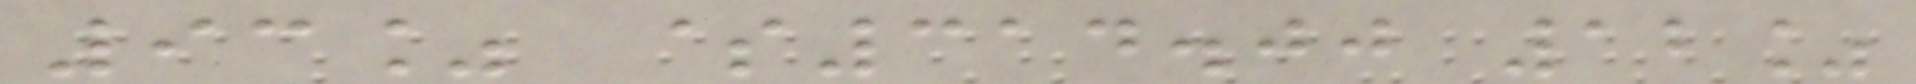93% $314.00 12%
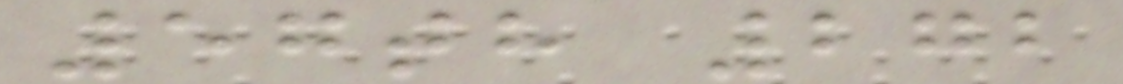57th 272
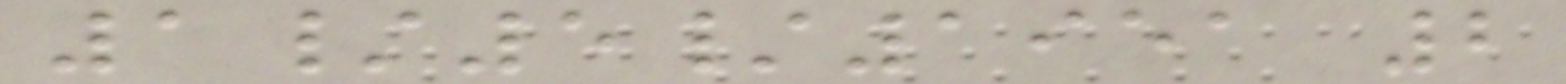1/5/1951 2
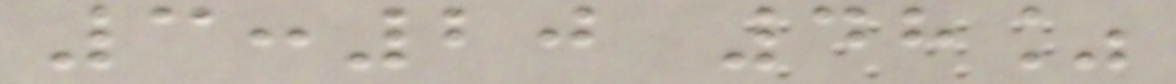3:20 48%
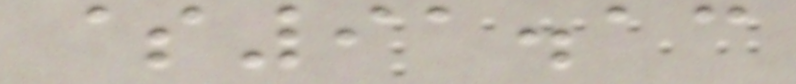$91.13
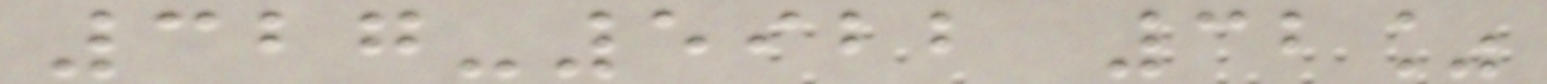327-5922 32%
